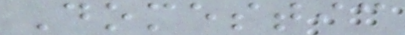Domestic
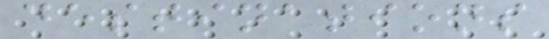destinations
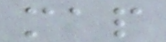map
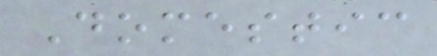Domestic
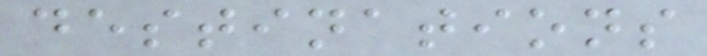destinations
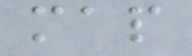map
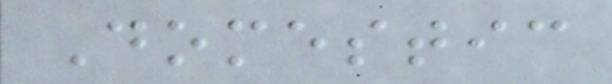Domestic
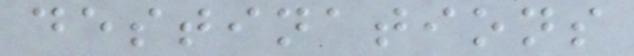destinations
